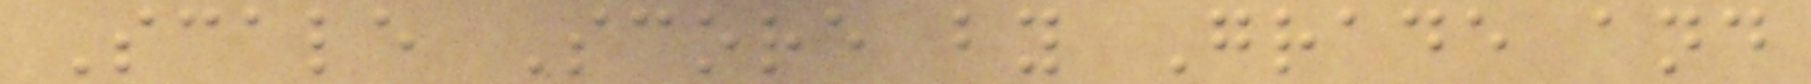Scale Score by Grade and
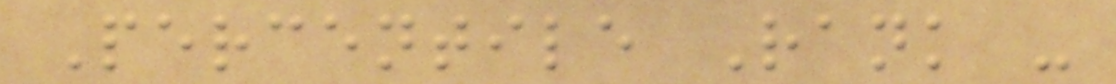Percentile Rank -
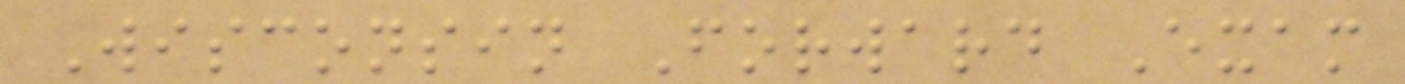Wisconsin Forward Exam
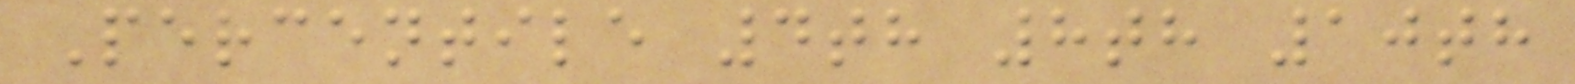Percentile 4th 8th 10th
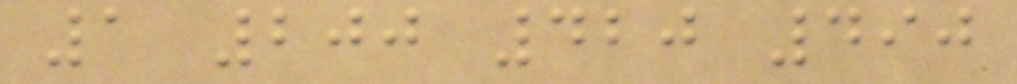1 200 420 490
